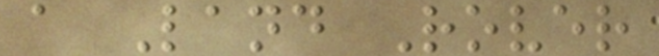a Land Rover
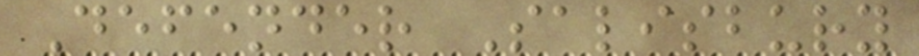Defender Salisbury
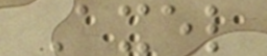Axel
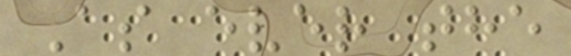As ever the
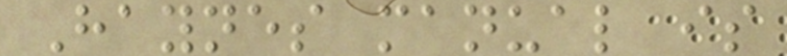Haynes manual is
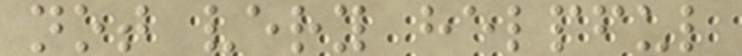not very helpful
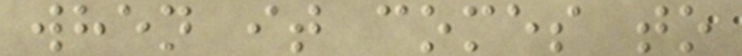when it comes to
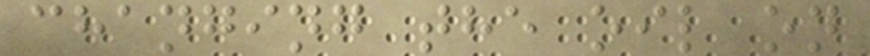changing the oil on
